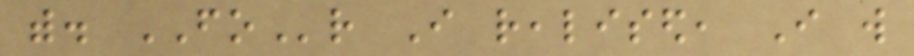with. FOr I realised, I will
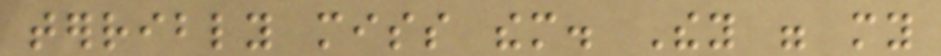terribly miss them. They were my
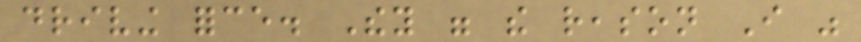driving force. They were the reason I was
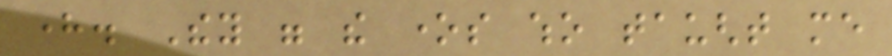here. They were the ones who taught me
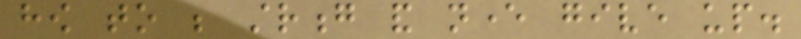how to be strong and never give up.
